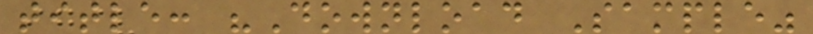title: "Download Sample"
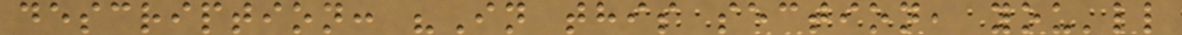description: "In this section, you'll
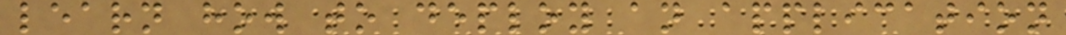learn how to deploy an application
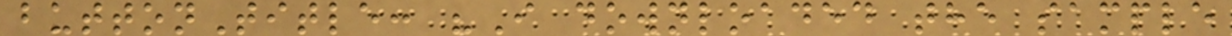buttonTitle: "I downloaded the sample
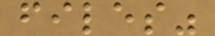files"
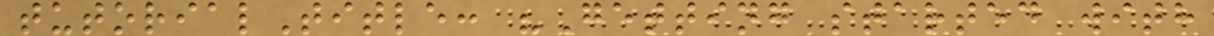tutorialTitle: "Getting started with
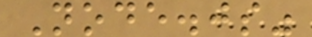Node.js"
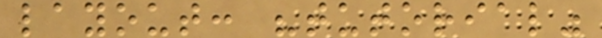layout: "tutorial"
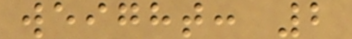weight: 2
